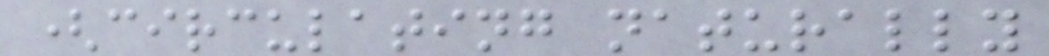(circulating naturally
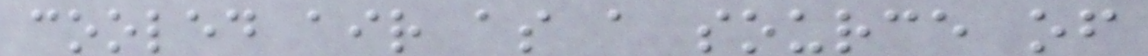cooled air as a source of
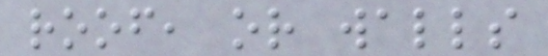roof, or walls
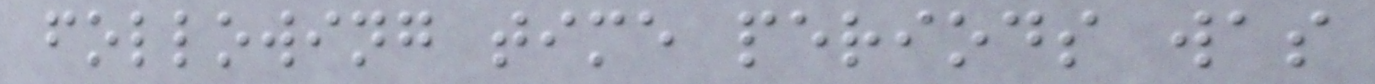following time periods was
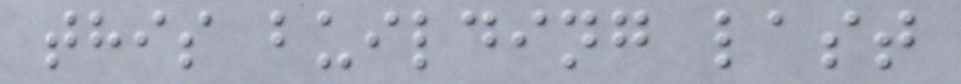this building last
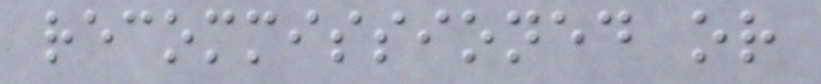recommissioned or
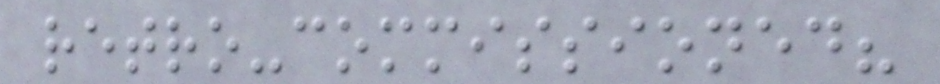retro-commissioned?
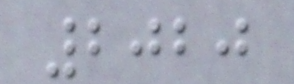2020
